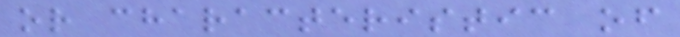or characteristic of
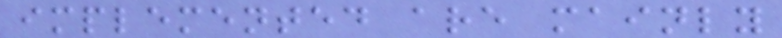implemented are mainly
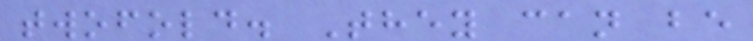twofold. They can be
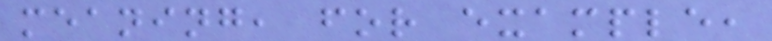meaning, for example,
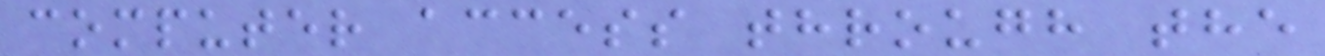computer access through the
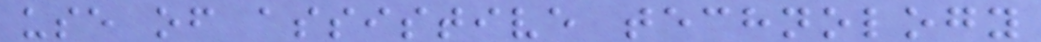use of assistive technology
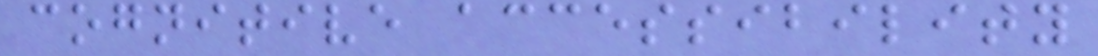cognitive accessibility
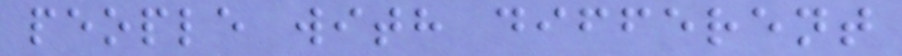people with different
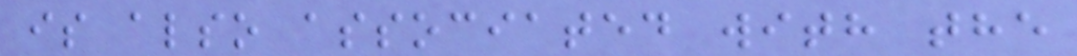is also associated with the
